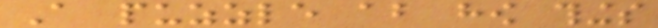A puzzle about how things
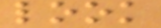look
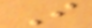I
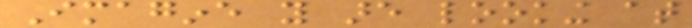Imagine you are looking at
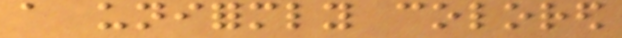a uniformly colored
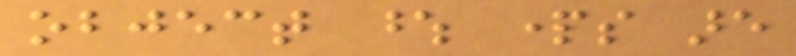object whose parts are
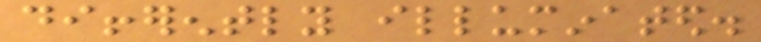differently illuminated.
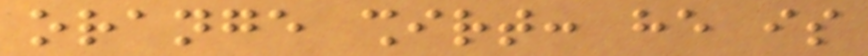orange shirt: he is
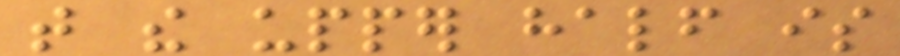that the upper half is
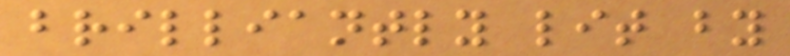brilliantly lit by
